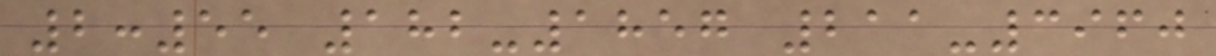2:55 182-1857 211-3960
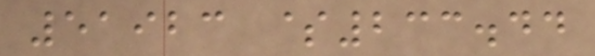51923 $233.44
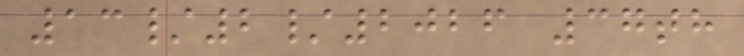13/2/2026 37th
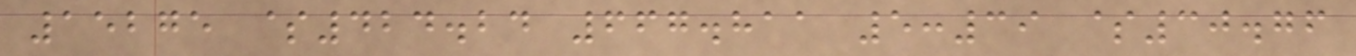15275 $424.24 667.811 5:39 $30.76
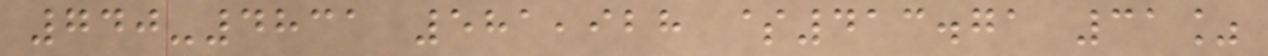740-4831 581,928 $413.71 31%
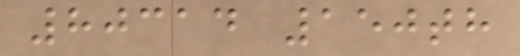80314 150th
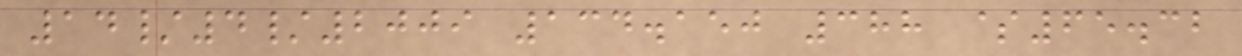14/4/2009 134.150 388 $65.32
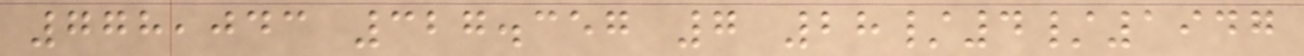778,043 327.357 7 28/4/1947
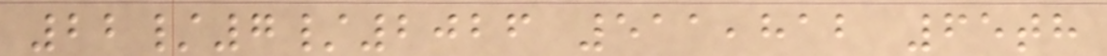22/7/2026 511,812 65th
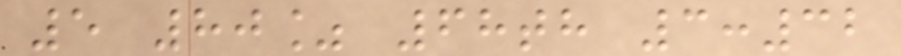5 80% 68th 3:32
